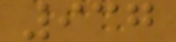937
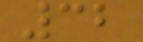32
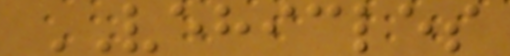VEHICLES
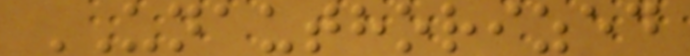UNAUTHORIZED
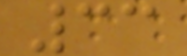33
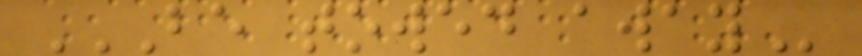BE TOWED AWAY
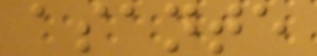asante
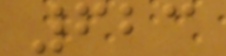623
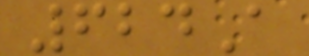624A
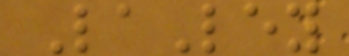LaLey
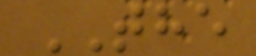THE
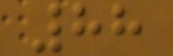88
